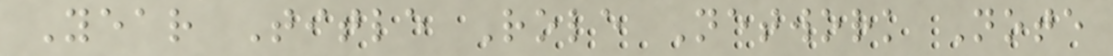Year Title Role Network Note
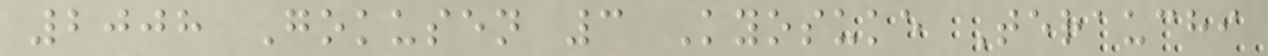2008 Gokusen 3 Kyosuke Terauchi
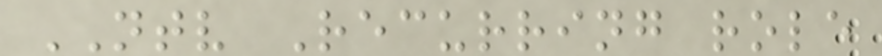NTV Recurring role
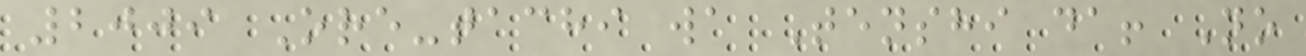2009 Ore-tachi wa Tenshi da! No
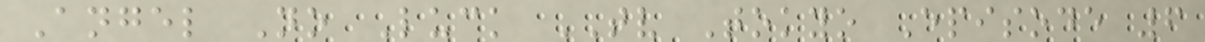Angel No Luck TV Tokyo Episode 6
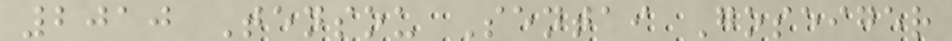2010 Tensou Sentai Goseiger
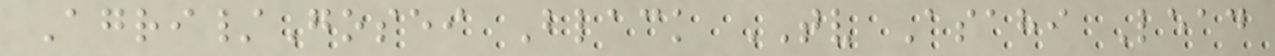Agri/Gosei Black TV Asahi Lead
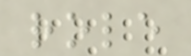role
